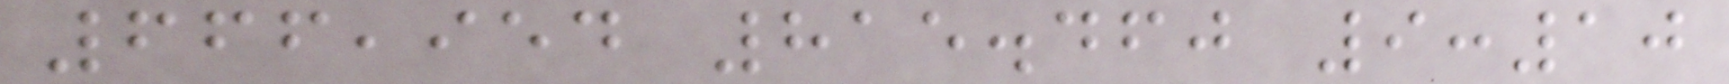666,954 815.460 9:10
